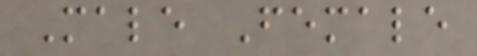Male Female
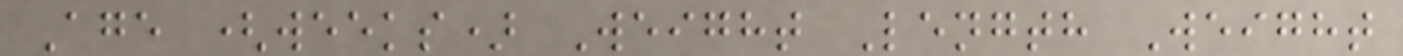Age (weeks) Weight Length Weight
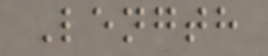Length
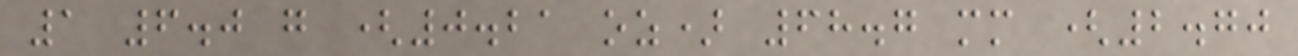1 6.0 g (0.21 oz) 68.7 mm (2.70
